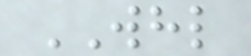WHL
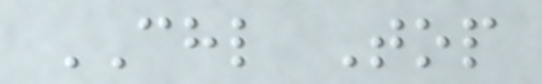CHL Top
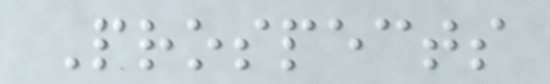Prospects
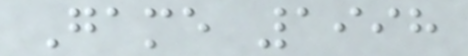Game 1998
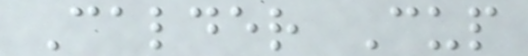Calder Cup
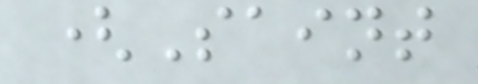(Saint
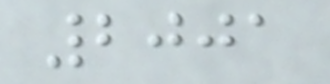2001
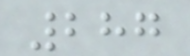287
